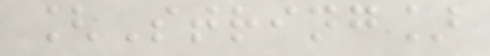[String]
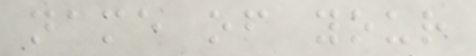name of your
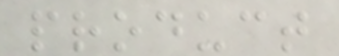product
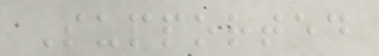Supported
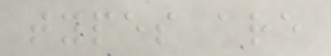types are
